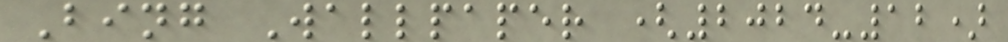Bing Wallpaper (2024-12)
